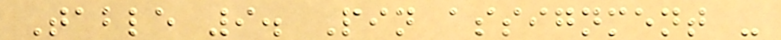Table 9. Pin assignment -
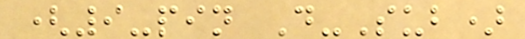(9-pin D-Sub)
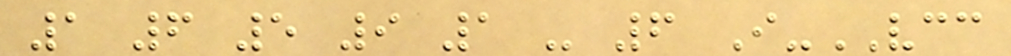1 6 5 9 1 - 6 I-VCC
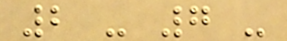2 - 7 -
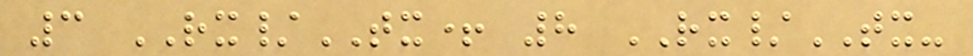3 RX/TX+ 8 RX/TX-
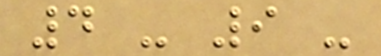4 - 9 -
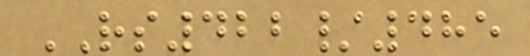RS422/485
